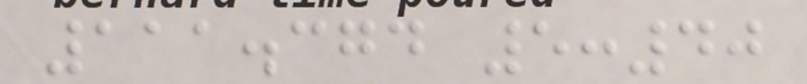111.374 5:40
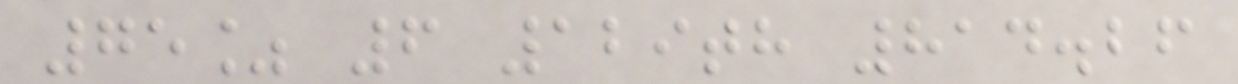75% 6 129th 814.26
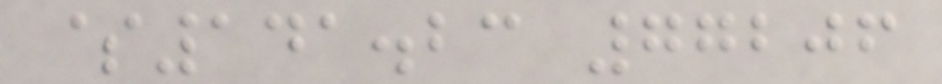$141.23 77206
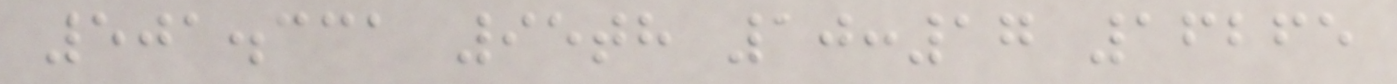501.331 95th 10:17 16265
